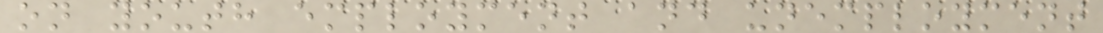on youth employment and unemployment
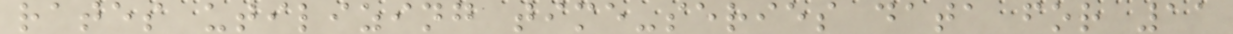rates utilizing time-series data for 11
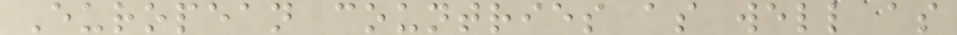European countries as well as
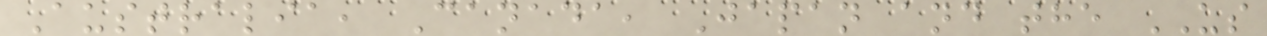Australia, Canada, Japan and the US
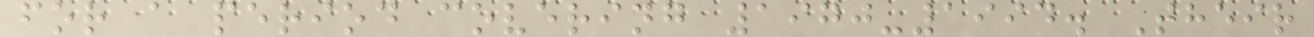for a period covering 1970-1994. Their
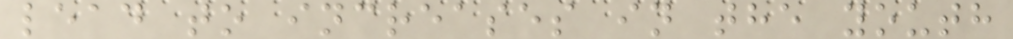lead to increases in the youth
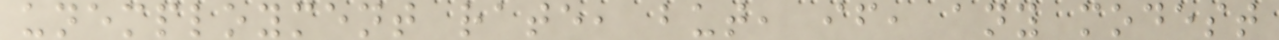unemployment rate, but, if, any modest
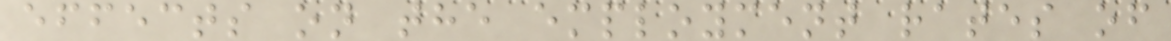effects on the employment rates of
